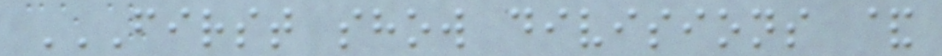FIRST SHOW DIVISIONS &
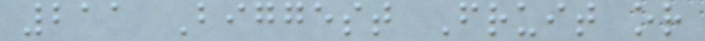211 Biggest Fruit or
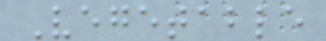Vegetable
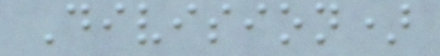Division)
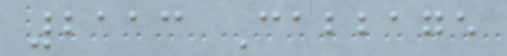2113 Cabbage
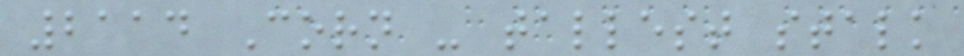2114 Corn - tallest stalk
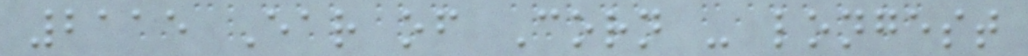2115 Ear of Corn - longest
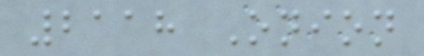2118 Onion
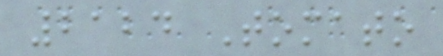2124 Tomato
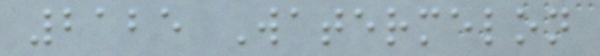2125 Watermelon
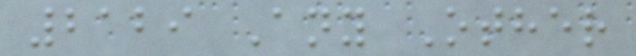2129 Any Other
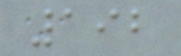192
